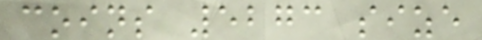coins 5273 size
